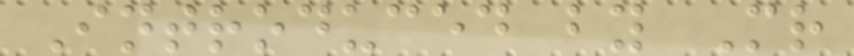Introduced by Mr
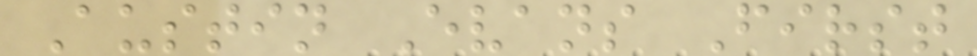Austin Evans First
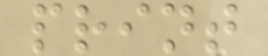print
